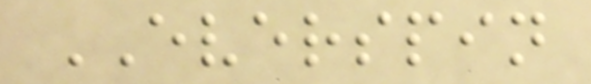EVERSPIN
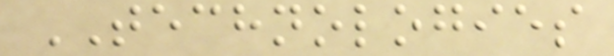TECHNOLOGIES
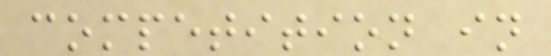competition in
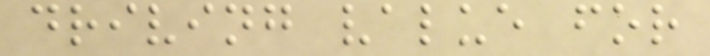driving value for
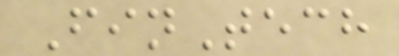FinTech
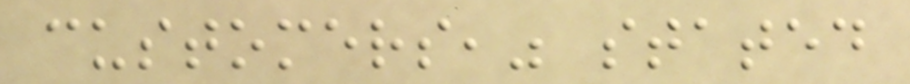customers," stated
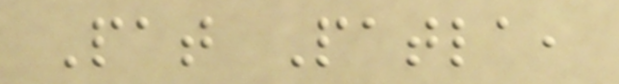Pat Patla,
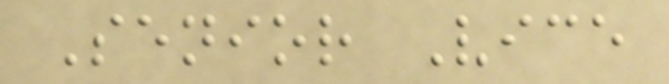Senior Vice
